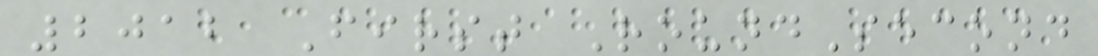2012 First RoundSecond
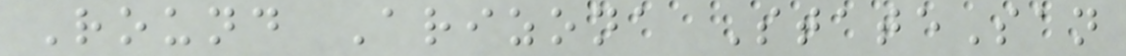Round Arizona StateSan
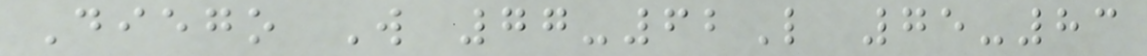Diego W 77-62L 75-83
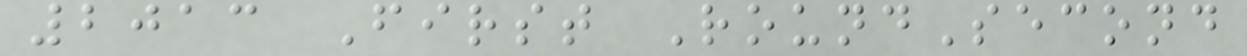2013 First RoundSecond
